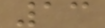13
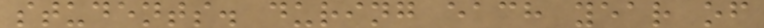students. during each year of
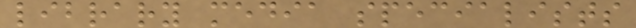library media specialists
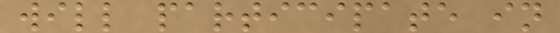will participate in
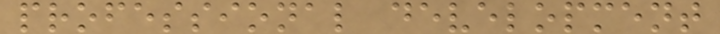professional development
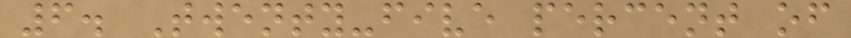6. Twenty-five percent of
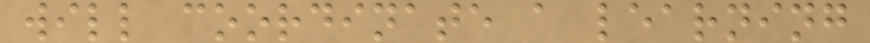will coordinate a learning
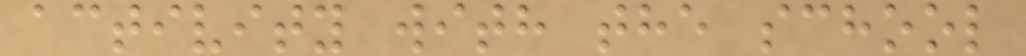activity with the school
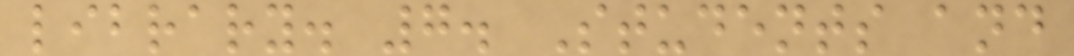library. 7. Students and
